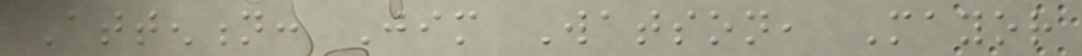Attention: Jim Watson, Mayor
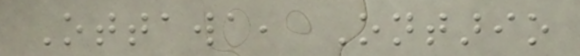Ottawa, Ontario
